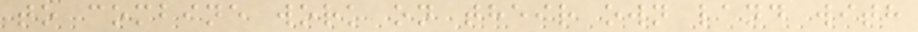to combine work on their own land with
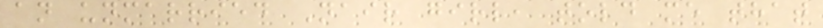an unmarried Nair girl, told me that
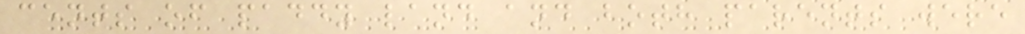cents of paddy land and both parents were
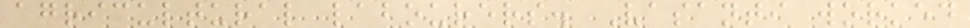agricultural labourers. Vasanti worked
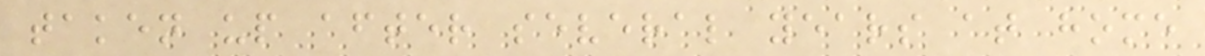taken up after several years at home
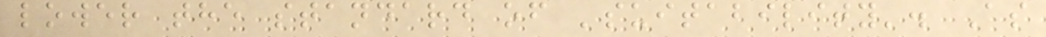lower the standard of 'suitability'. As
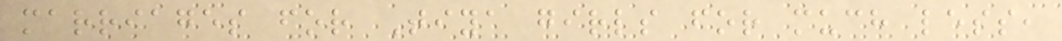marriages for Tiya girls for much less,
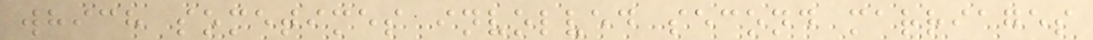which sometimes involved second marriages
